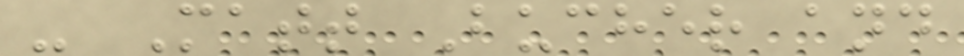- Matt Bucher and
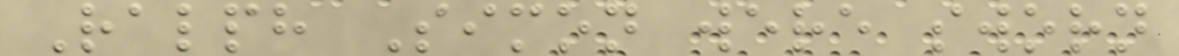Ralph Simon were sworn
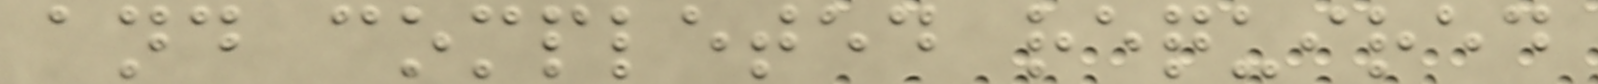and completed required
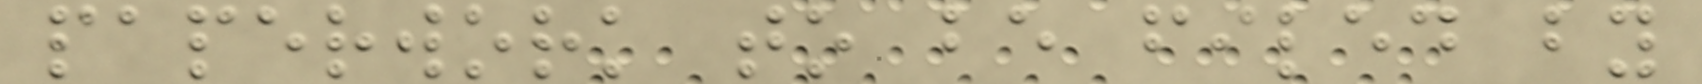paperwork to be filed by
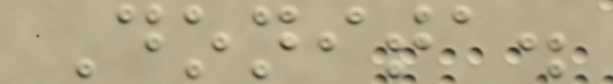Donita.
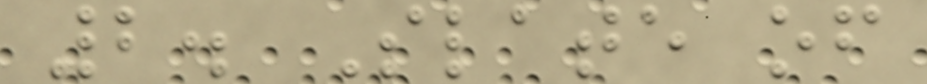2. Slate of
